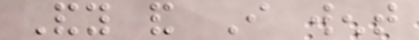Andy and I went
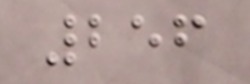256
